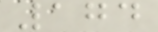174
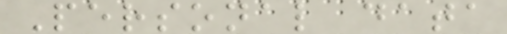Personal data
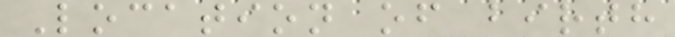Location of birth
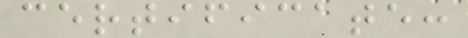certificate:
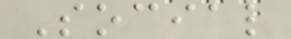Social
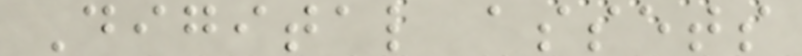Digital assets
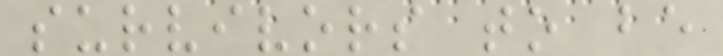survivors to be
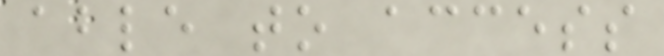able to access
